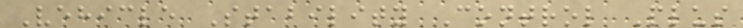Vehicle Stability Control Plus
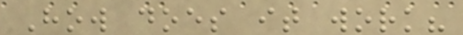How does it work?
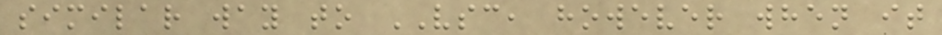similar way to VSC, however when it
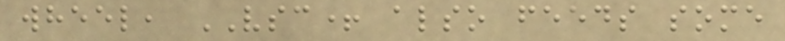wheel, VSC+ also feeds some
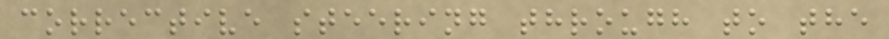corrective steering through to the
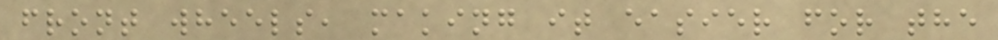front wheels, making it easier for the
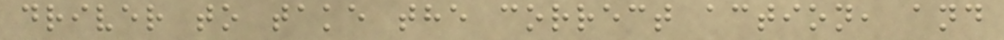driver to take the correct action, and
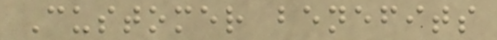Customer benefits
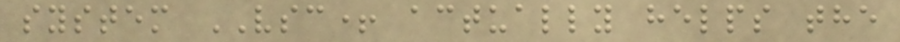system VSC+ actually helps the
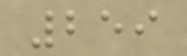259
